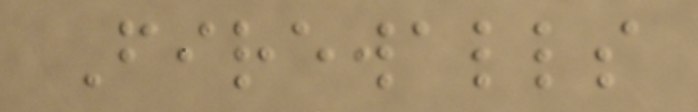Firewalls
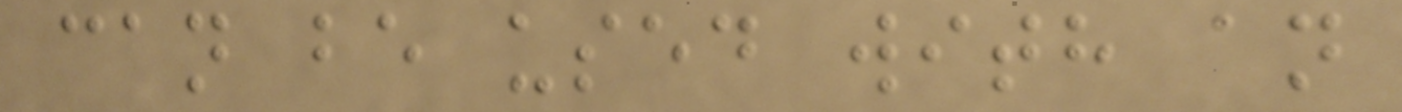can be used with an
